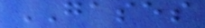GASES
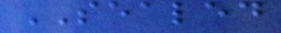SEALED
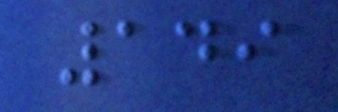149
